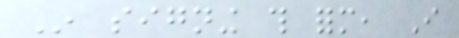In signing this form, I
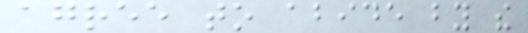agree to abide by the
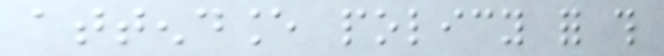attendance policy for this
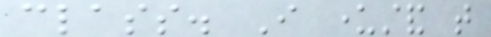class. I understand that
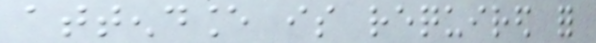attendance is required for
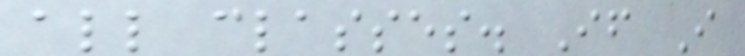all classes. If I
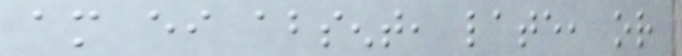am either absent, late, or
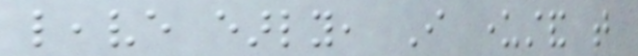leave early, I understand that
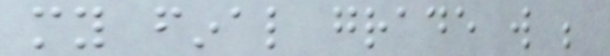my final grade will be
